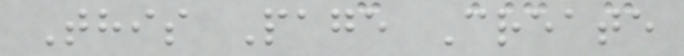This Page Create
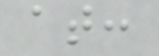at:
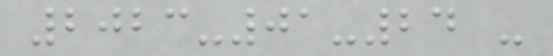2023-01-24 -
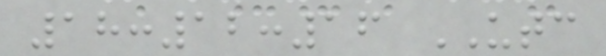18:12:16 UTC
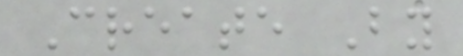Create By
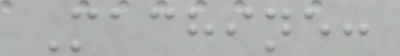Machine:
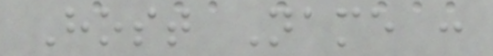Host Name :
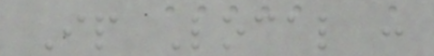Ip Local :
